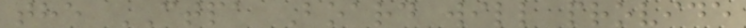the CTPA Board will provide
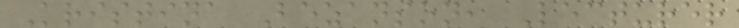Kristina Bezanson, Lecturer
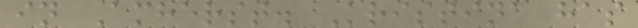in Amherst. Kristina has
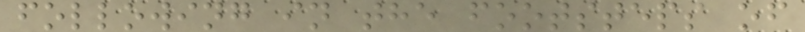following in the footsteps of
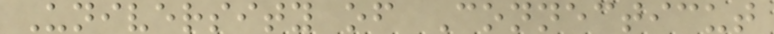University of Connecticut
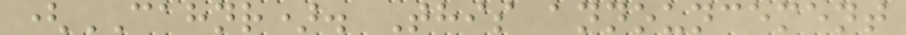(CAHNR). This announcement
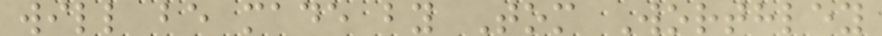will be made by Tom Worthley
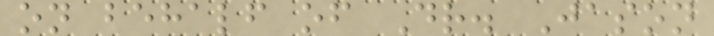on behalf of Dr. Jason
